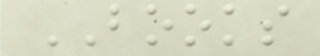BOOKS
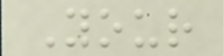Your
